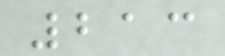213
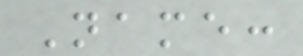Name:
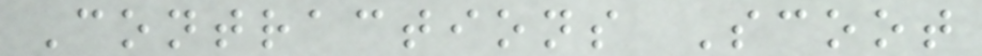Contractions Scoot
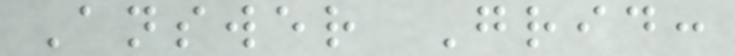Answer Grid:
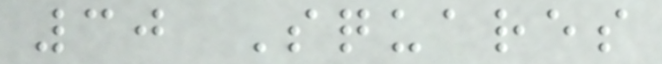30 Squares
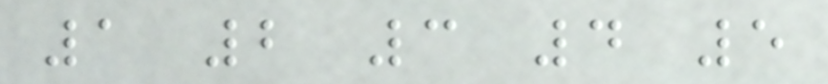1 2 3 4 5
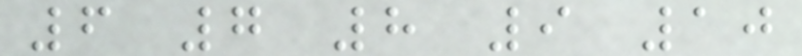6 7 8 9 10
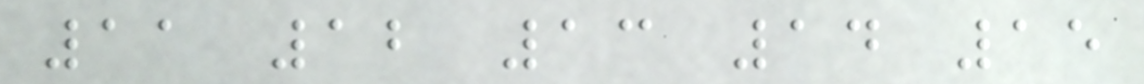11 12 13 14 15
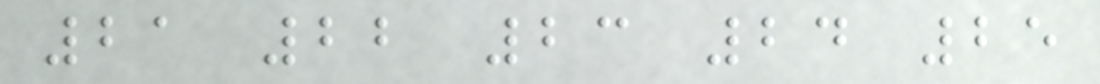21 22 23 24 25
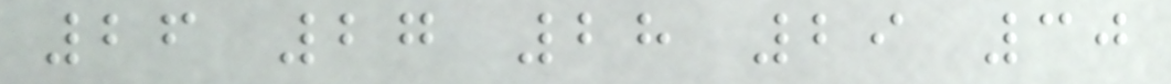26 27 28 29 30
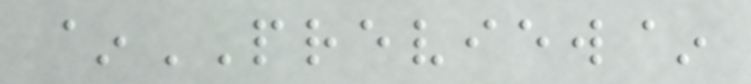~PREVIEW~
